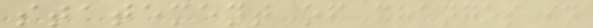statement of changes in
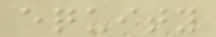equity
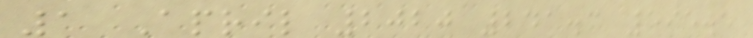1 April 2020 241.3 595.5
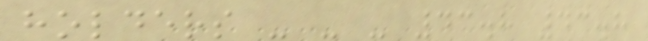holders - - - 43.8 43.8
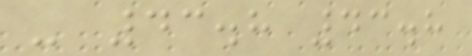- 43.8 43.8
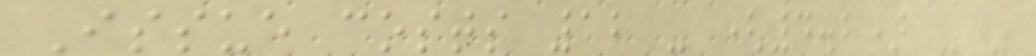Issue costs 12 - (4.2) - -
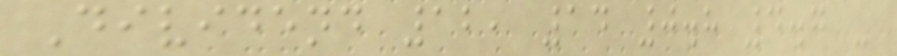Dividend 12, 14 0.8 4.7 -
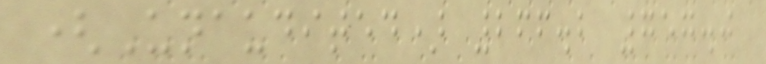(Unaudited) 266.2 757.0
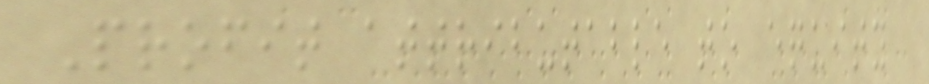Profit attributable to equity
